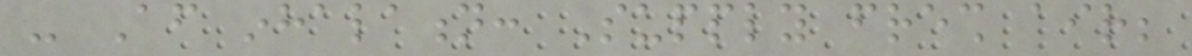- After inhalation: Supply fresh air;
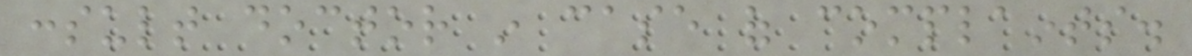consult doctor in case of complaints.
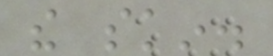the skin.
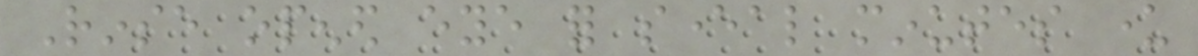Rinse opened eye for several minutes under
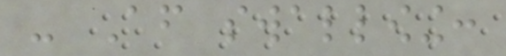- After swallowing:
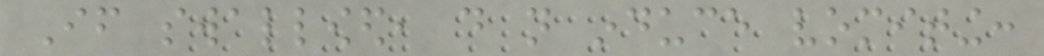If swallowed, do not induce vomiting:
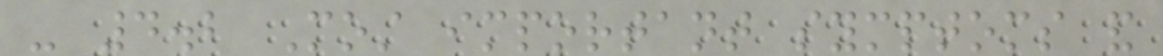- 4.2 Most important symptoms and
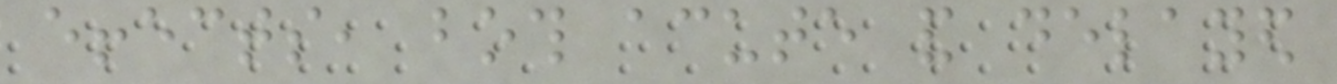effects, both acute and delayed
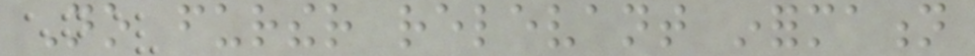No further relevant information
